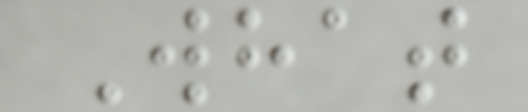What
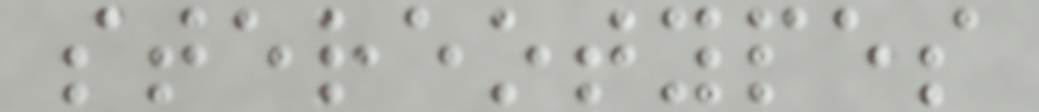stereotypes
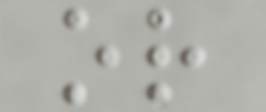or
